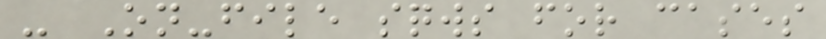- On-file sqws for cases
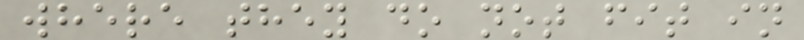where they do not fit in
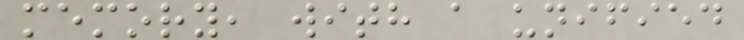memory, with a unified
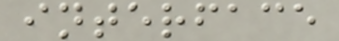interface
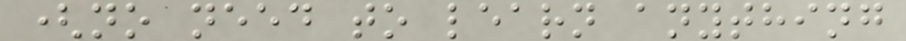(no need to learn anything
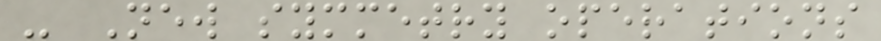- New symmetry operations
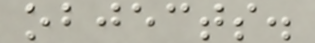objects.
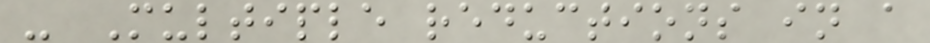- Multiple reductions in a
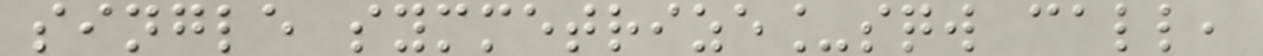single symmetrize_sqw call,
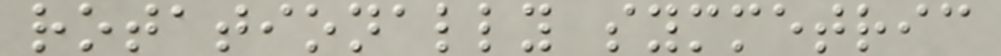rotationally symmetric
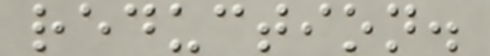reduction.
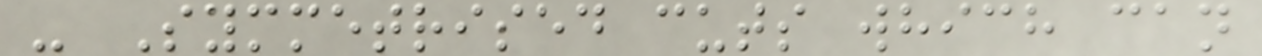- Symmetrised cuts which can
